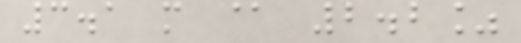3.1 m @ 2.2%
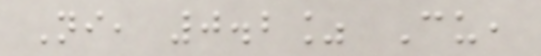Ni, 0.2% Cu,
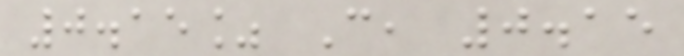0.15% C, 0.15
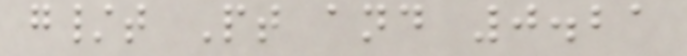g/t Pt and 0.21
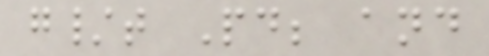g/t Pd; and
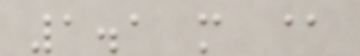1.1 m @
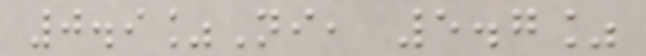0.9%Ni, 5.7%
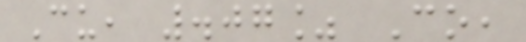Cu, .07% Co,
